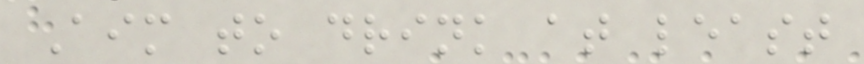Aim to drink at least
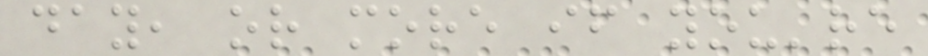day, or more if you're
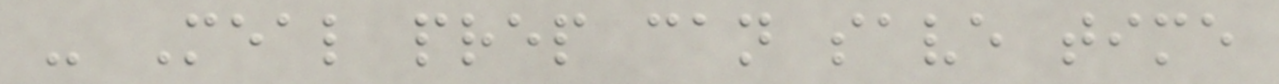- Meal prep can save time
